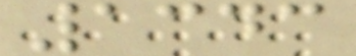1343
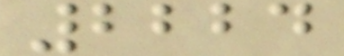2224
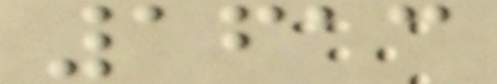1613
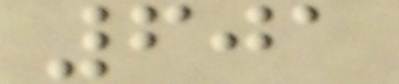601
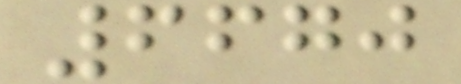6670
